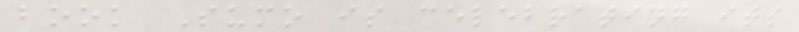book Sumo is celebrating its
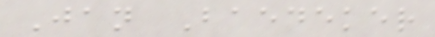Jan Baedeker
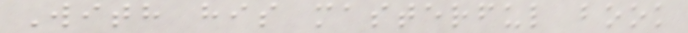With his masterful book
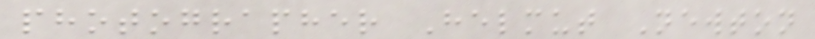photographer Helmut Newton
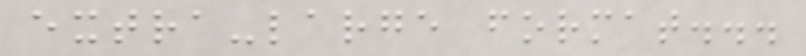extra-large format...
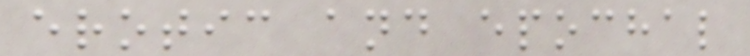erotic and epochal
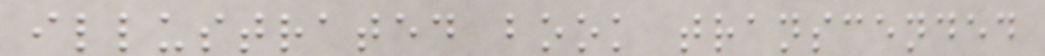illustrated book transcended
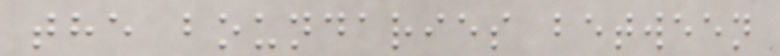the boundaries between
